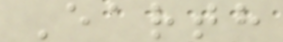Earth
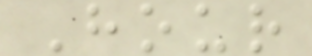Hour
